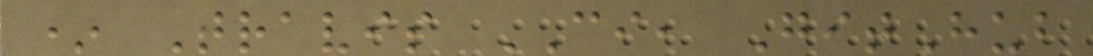* Travis CI, GitHub
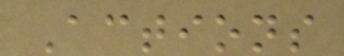Actions
